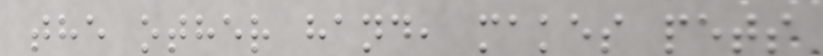the other hand, makes pets
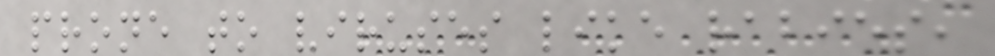prone to viruses like rabies,
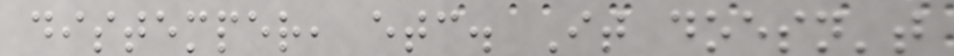distemper, etc. It doesn't
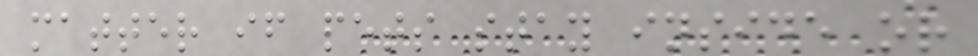matter if pets stay inside or
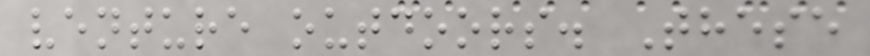venture outdoors. These
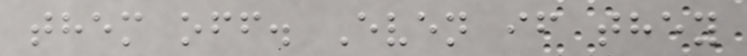them off. Even if they
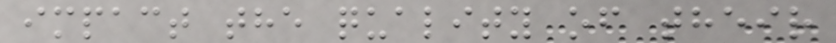impact the quality of their
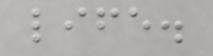life.
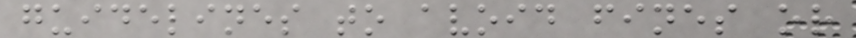guidelines to avoid fines or
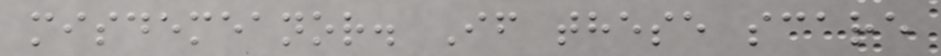misdemeanor. If these scare
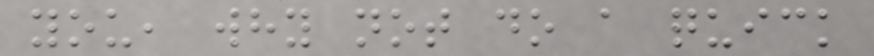you, why not do a quick
